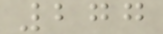277
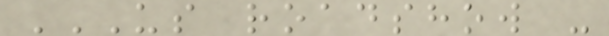US ROADSHOW -
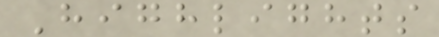Highlights
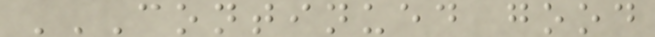CONTINUED GOOD
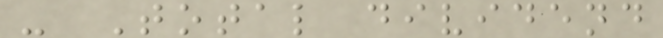- Total dividend
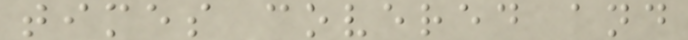times covered and
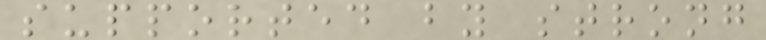supported by strong
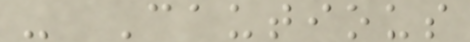- Cautious
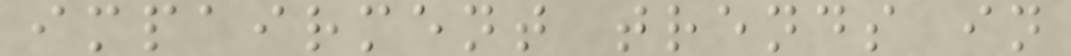impairment trends in
